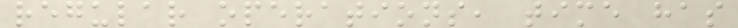regular operations, time has
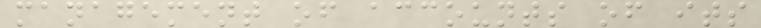management of accounts of its
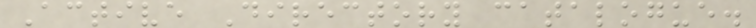Active Directory catalogue.
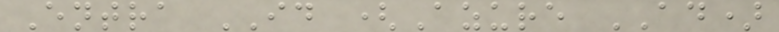Entra ID (Azure AD)
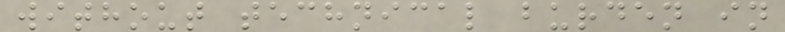without technical burden in
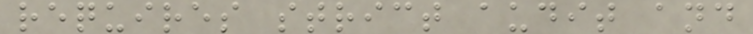requires strict audit and
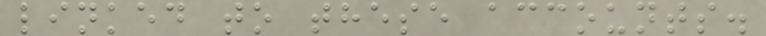linked to these accounts.
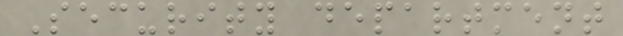Security department
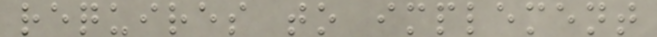requires to implement
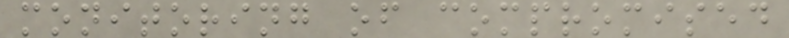monitoring of compromised
